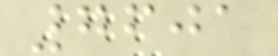7601
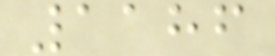1186
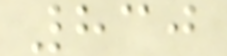830
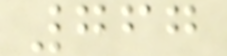767
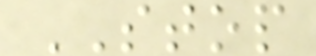STOP
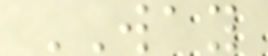WAY
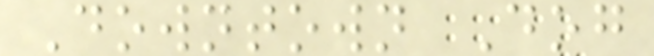Downtown Dog
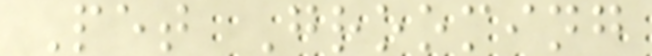Pet Grooming
